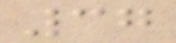37
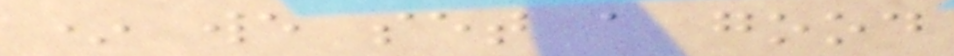* we set a good
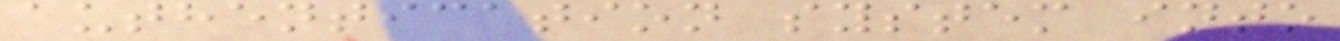authentication system into
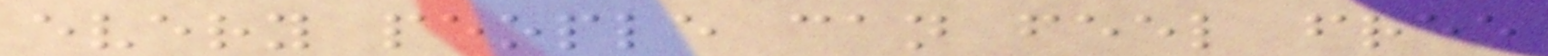every people can feel free
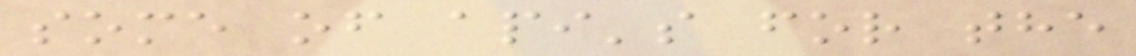some of api's for the
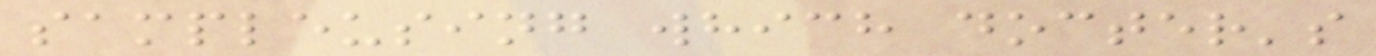sampleusing which docter's
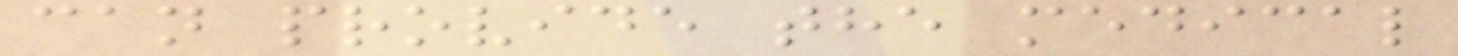can provide the medical
